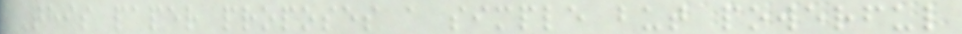This paper proposes a simple but powerful
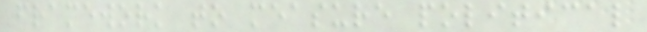framework to measure political
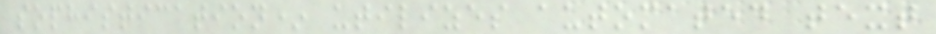sophistication* utilizes automated text
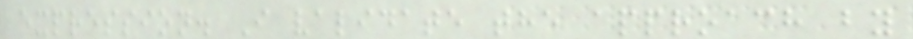expression. I validate the approach by
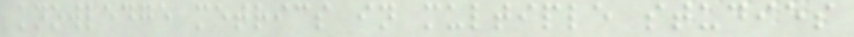knowledge metrics in multiple studies
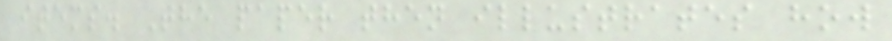items. The paper then illustrates how
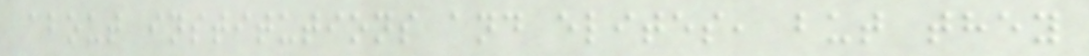about institutions and elites, but they
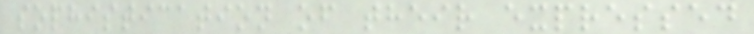sophistication of their expressed
